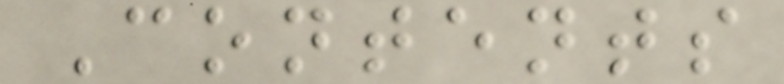Contents
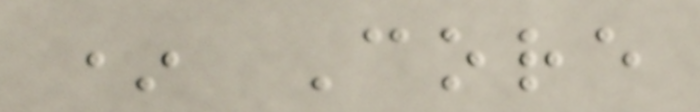* Core
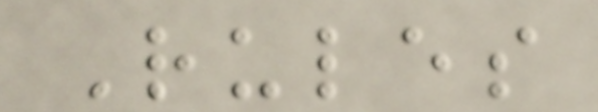Rules
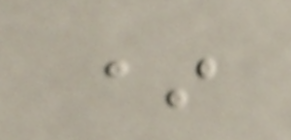*
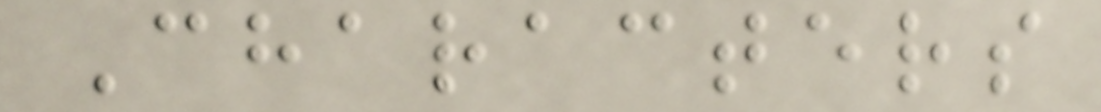Characters
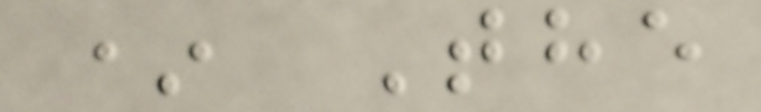* The
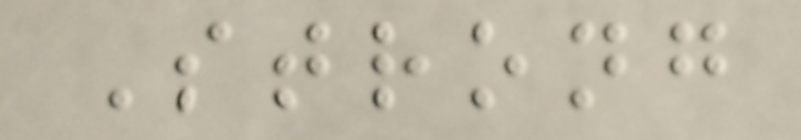Strong
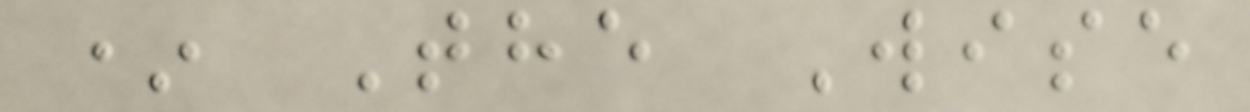* The Wise
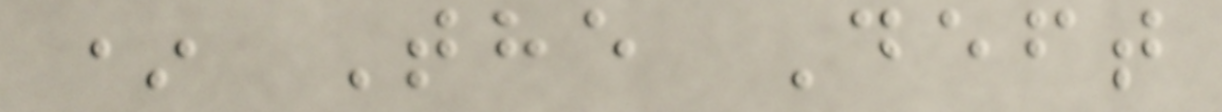* The Deft
